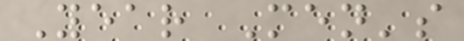Year Men's
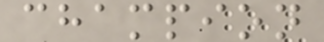champion
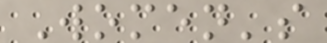Women's
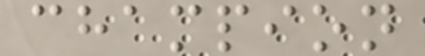champion
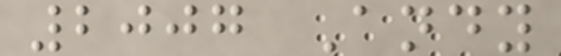2007 Andy
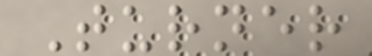Turner
